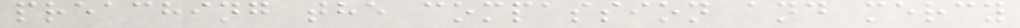preaching the compassion and mercy
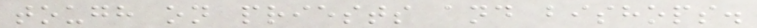tough on priests and bishops.
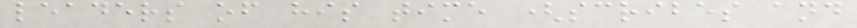leaders of his time (scribes and
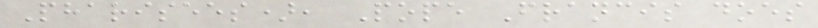Pharisees), Pope Francis does
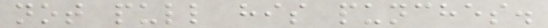not pull his punches.
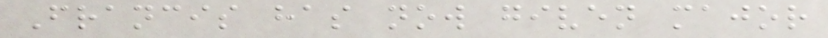Francis has now given major
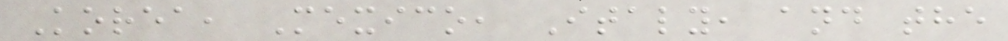Korea, Mexico, Italy, and the
